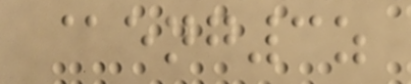@eng3z
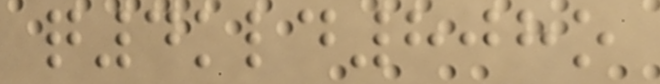q4kld808o
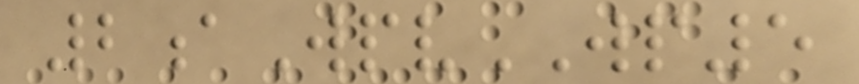2aWpvWP5
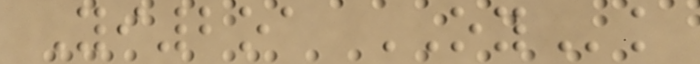Yi2oa OYk
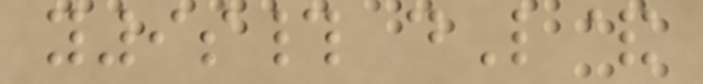y9s# dL&
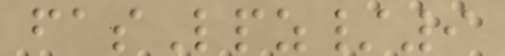fasLpz/9
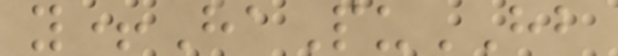y+HaPuHB
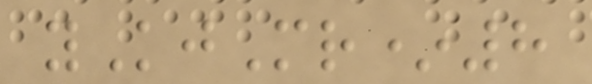yKjMr*8
